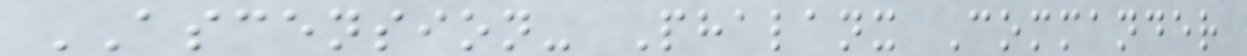ASCENSION- Phalanx Commander
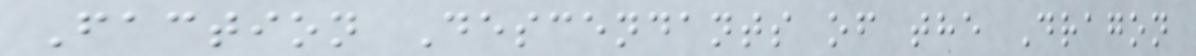Faction Descendants of the Dragon
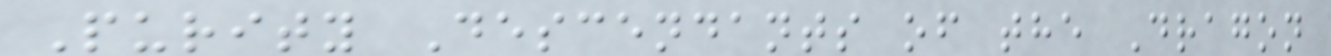Purity Descendants of the Dragon
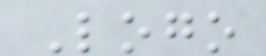Logo
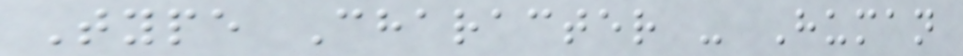Type Character - Human
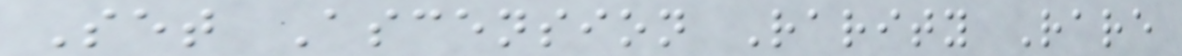Set Ascension Rarity Rare
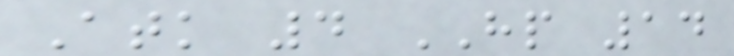Atk 4 HP 14
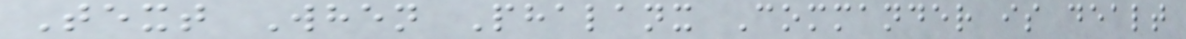Text When Phalanx Commander is dealt
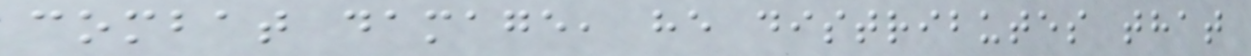combat damage, he distributes that
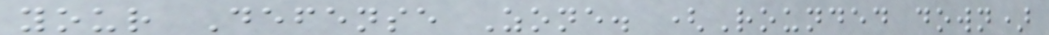your Defense Zone. (Rounded down)
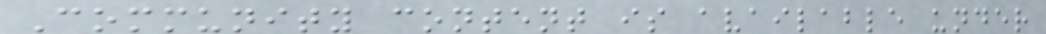Community content is available under
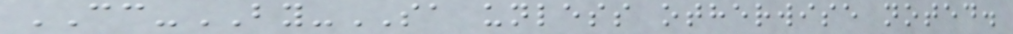CC-BY-SA unless otherwise noted.
